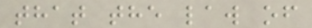that the law of
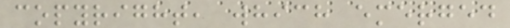copyright, which emerged
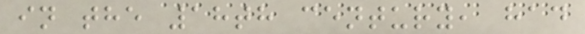in the 18th century, had
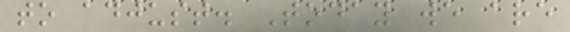to adjust. Today we are
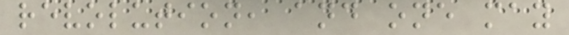revolution, and one may
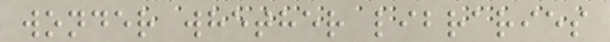wonder whether libraries
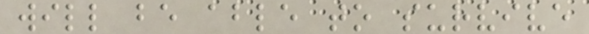will be able to survive
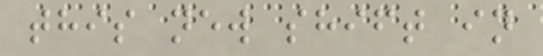this new shift in
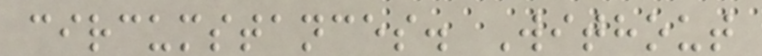circumstances. Without
